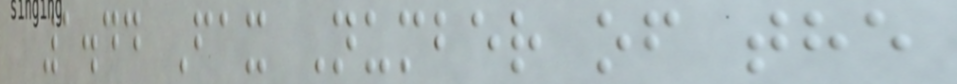1.44 Fax Number of the
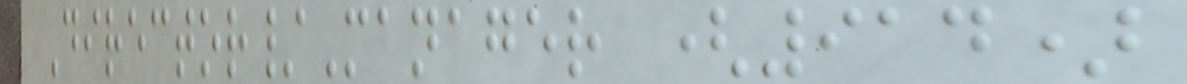Director/Manager (914)
